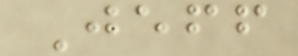Jeff
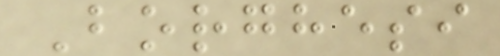Borghesi
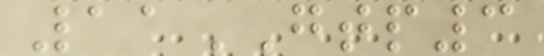11GTP3
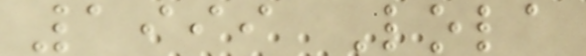1999 Lola
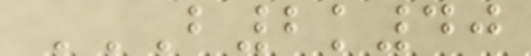B2K40
